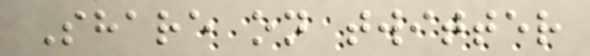Share on twitter
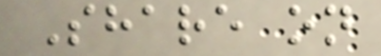Share on
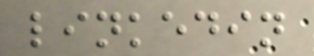linkedin
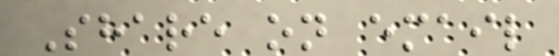Share on email
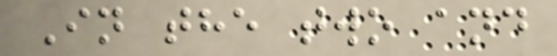In the two and
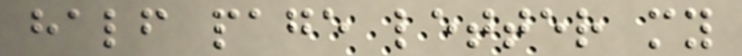half page letter my
